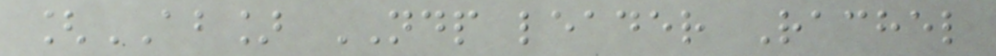[AB] NDP leader Rachel
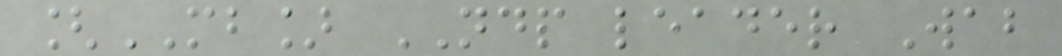[MB] NDP leader Wab
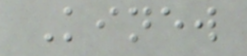Kinew
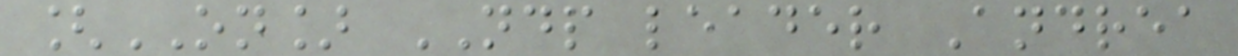[ON] NDP leader Andrea
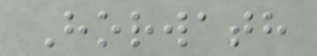Horwath
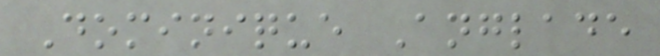Dominique Anglade
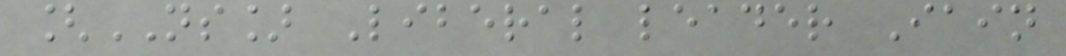[NS] Liberal leader Iain
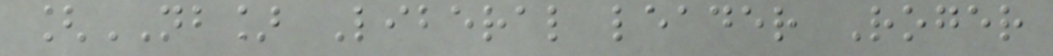[NB] Liberal leader Roger
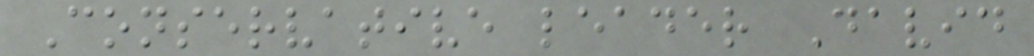Conservative leader David
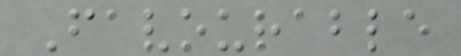Favourable
